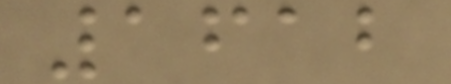1612
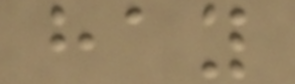hay
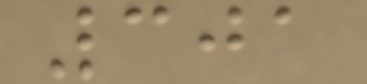301
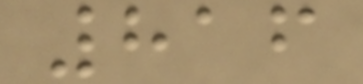816
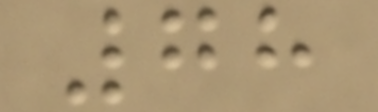78
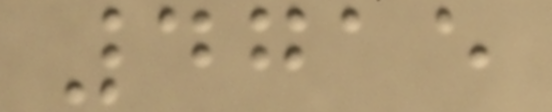4715
